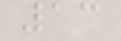13
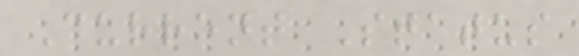Current Status
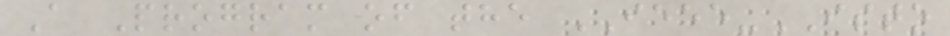A Program of the IEEE-ISTO
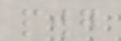pwg
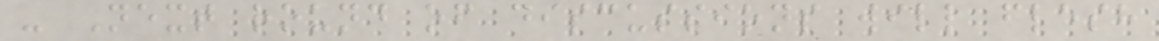- Next round of discussions will flesh
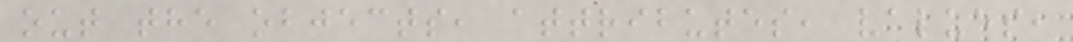out the objects, attributes, values,
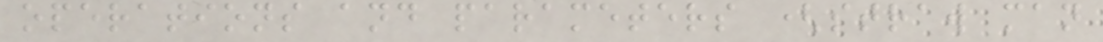operations and parameters (straw man
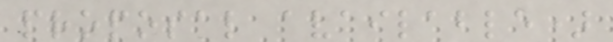proposal available)
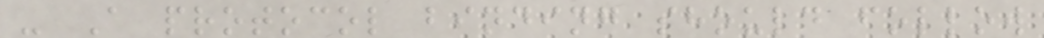- A protocol binding should follow
